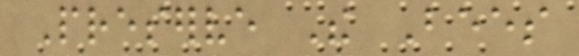Preserve The Bees
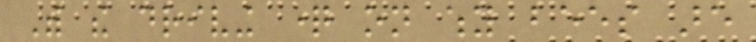With the driving question on why bees are
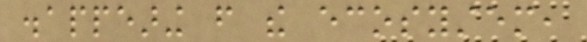disappearing from the ecosystem,
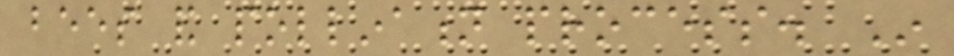bees and pollination process. In
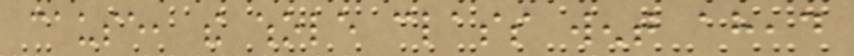cause, the whole class went ahead
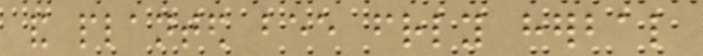and planted bee friendly herbal
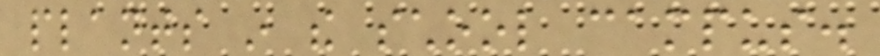plants in the school campus.
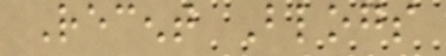Recent Blogs
